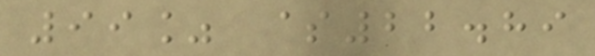99% $22.89
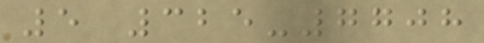5 325-7708
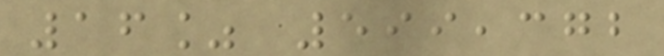16% 599,372
